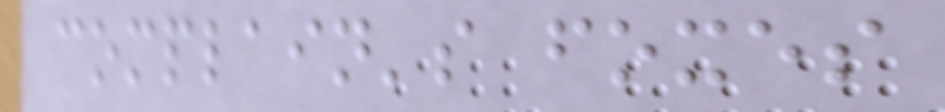complain's foxes
